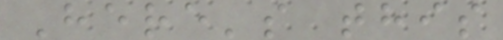Here's this
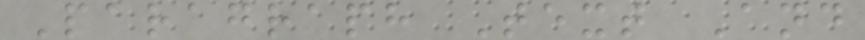Paragraph Text And
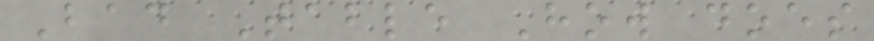Bad Table How does
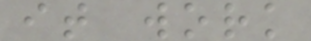it work
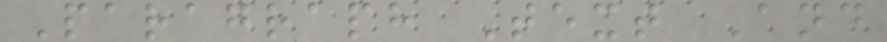Paragraph Text And
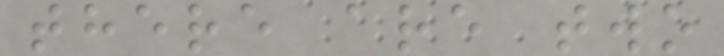there are two
